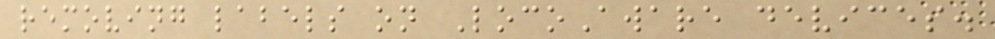removing labels on LocoAware devices.
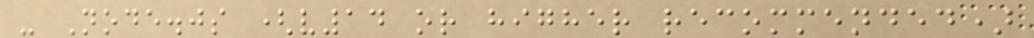- Node.js (v14 or higher recommended)
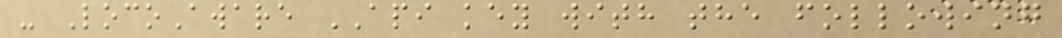- LocoAware API key with the following
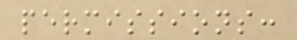permissions:
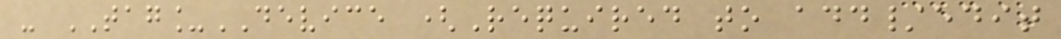- TAG_DEVICE (Required to add/edit
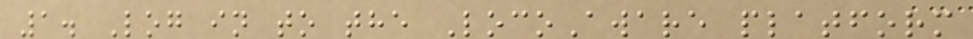1. Log in to the LocoAware platform
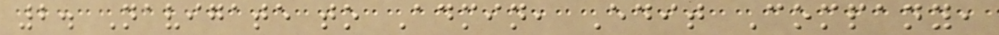2. Navigate to Admin, Edit Company,
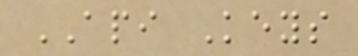API Keys
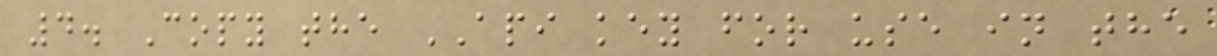4. Copy the API key for use in the
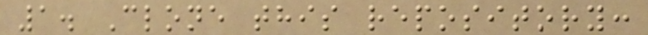1. Clone this repository:
